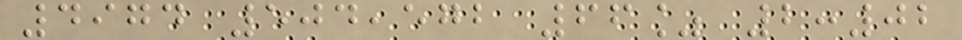4974 504,572 66% 2:02
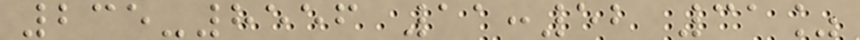235-8556 11:52 31%
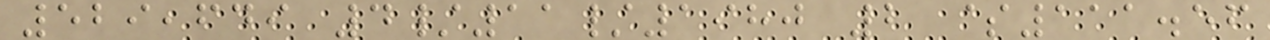529,649 4/11/1980 2 $111.56
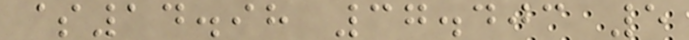$14.98 37.403 5
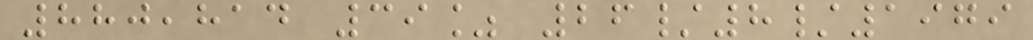880,814 39% 26/8/1979
